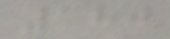180
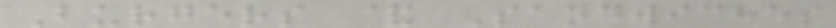Burgers & Sandwiches
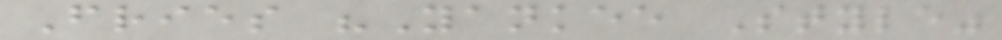Fries "Yankee Style"
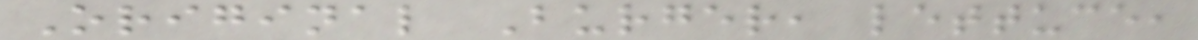Original Burger, lettuce,
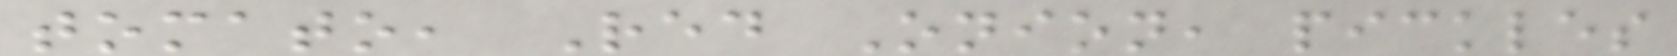tomato, Red Onion, pickles
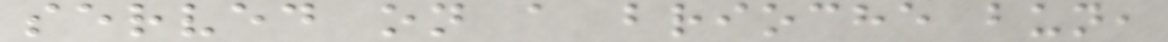served on a brioche bun,
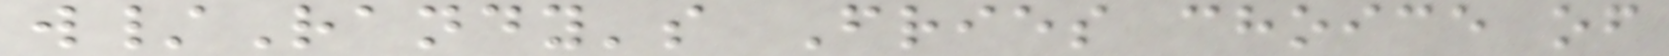w/Randy's Fries choice of
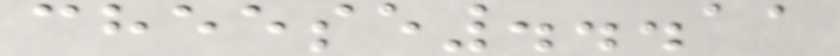cheese...11
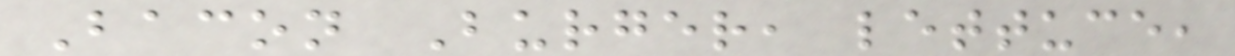Bacon Burger, lettuce,
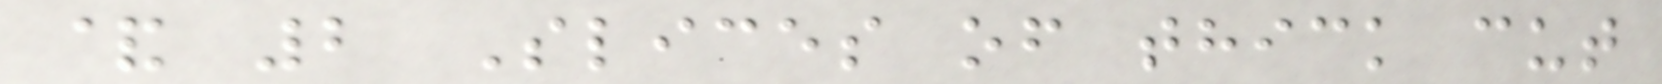& 2 Slices of thick cut
